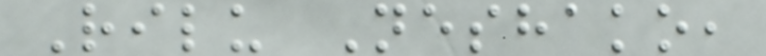Rilu Neshako,
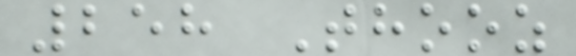258 Thooz
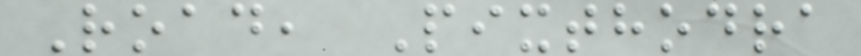Road, Pixthodra
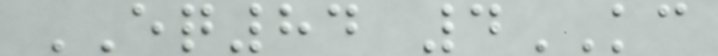EQ84 4KC
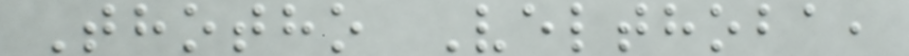Thotho Velthoba,
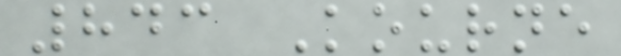843 Kourne
